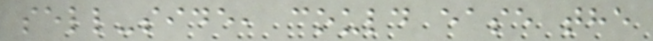sell-side, could ease the
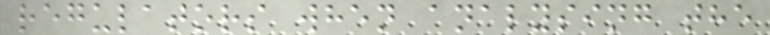regulators when analysing the
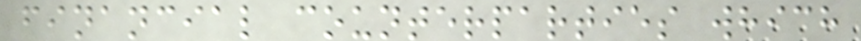financial counterparties which
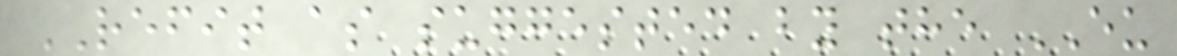REFIT as suggested by the EU
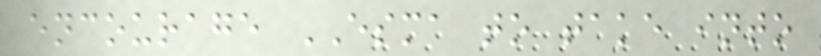encourage ESMA to take into
